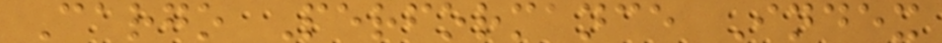Cargo Performance Index
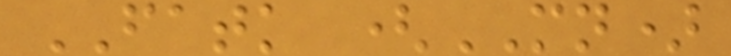FATK (MN)
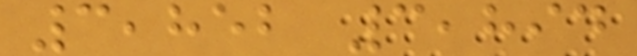3,852 3,894
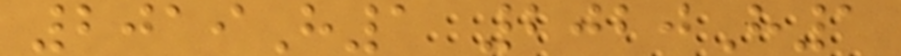2019H1 2020H1
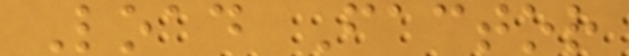Load Factor
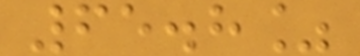65.8%
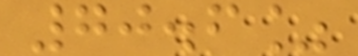70.6%
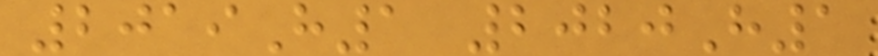2019H1 2020H1
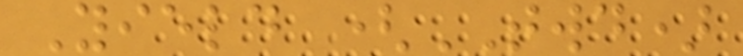Yield (TWD)
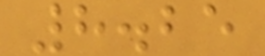8.25
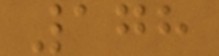178
